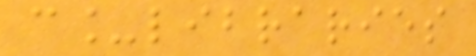c_libraries
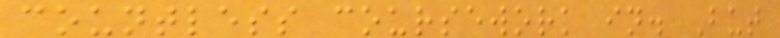countless coursework in. But
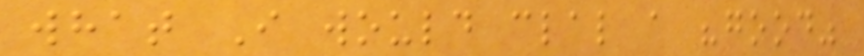what I would clal a "good"
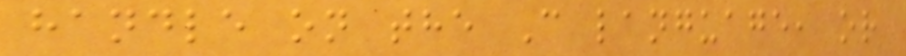handle on the C language, or
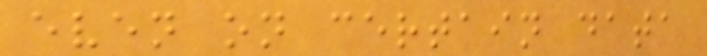even on certain data
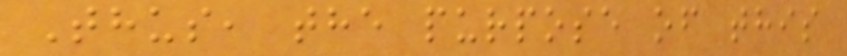Thus, the purpose of this
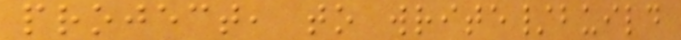project, to write/build
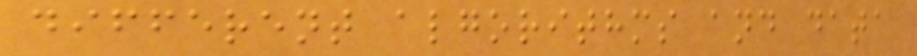different algorithms and data
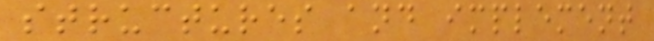structures and implement
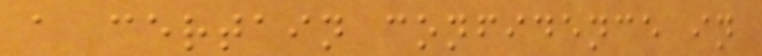a certain confidence in
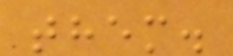them.
